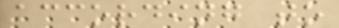according to
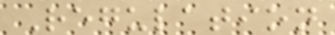Regulation
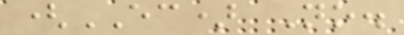(EC) No.
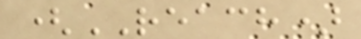(REACH)
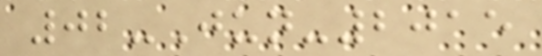02-Jun-2015
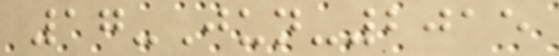17-Jun-2015
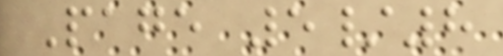Page 5/8
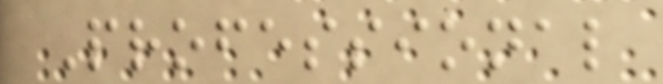Professional
